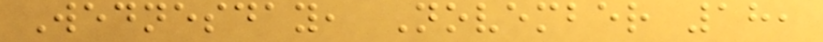Wednesday, November 18,
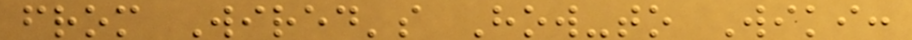from Wired's How-to Wiki:
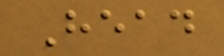Head
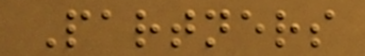Partners
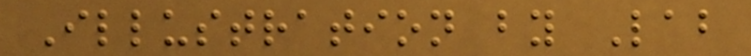Illustration by Lab
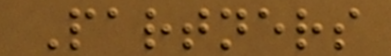Partners
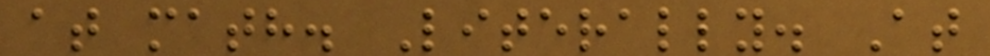at math. Literally. At
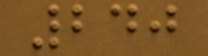240
